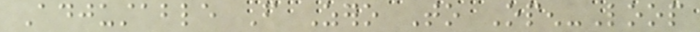Adjustable From Zero To Open-Loop
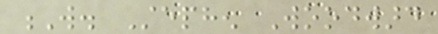W. Stephen Woodward
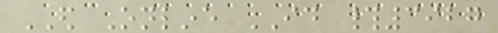ED Online ID #3927
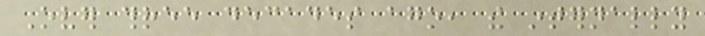Over three decades ago, the internally
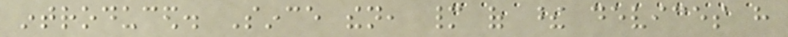introduced. Since then, many of these devices have
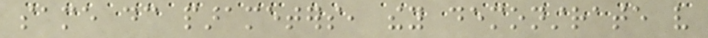same dc parameters, they demonstrate very
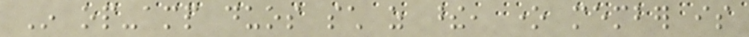In op-amp duos such as these, one member is
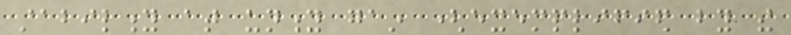stability at unity gain (exemplified by the
